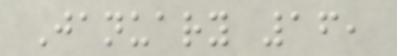January 16,
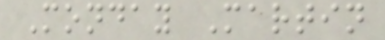Monday Martin
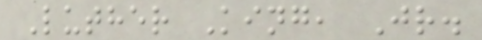Luther King, Jr.
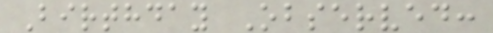Birthday Observed:
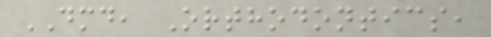DMD, Orthodontics,
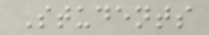Students
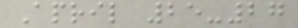April 25-27
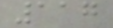117
